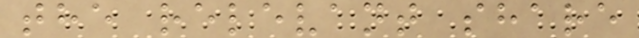the relevant share
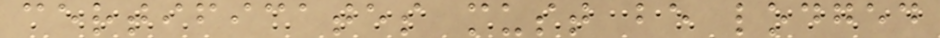certificates must be lodged
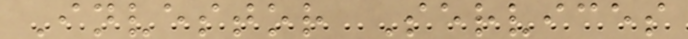Investor Services
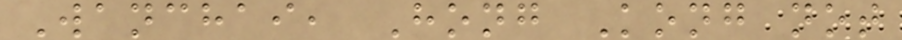Wanchai, Hong Kong not
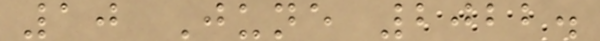10 June 2022.
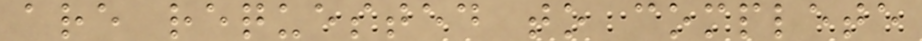are requested to complete
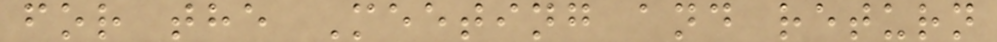for the Meeting and return
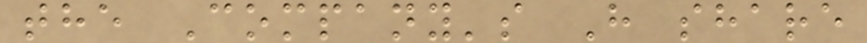the Company's H share
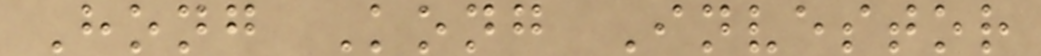Hong Kong Investor
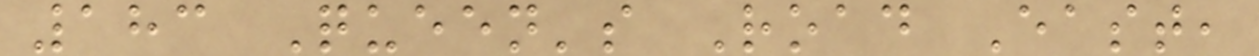183 Queen's Road East,
